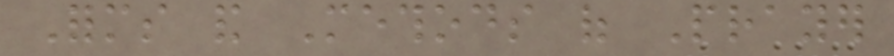Forms and Methods of Prayer
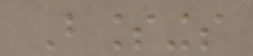Blessings
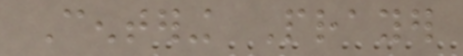Centering Prayer
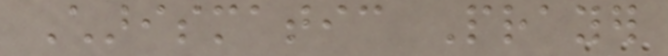Charismatic Prayer
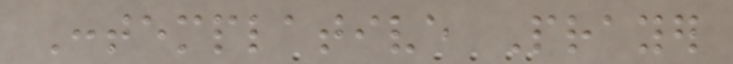Contemplative Prayer
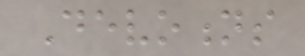Devotions
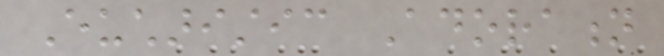Eucharistic Adoration
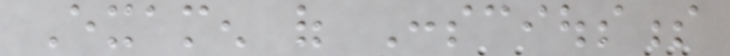Examen of Consciousness
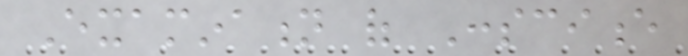Examination of Conscience
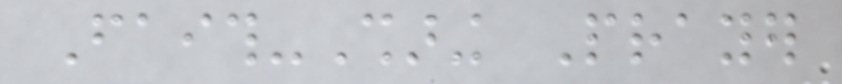Faith-Sharing Prayer
